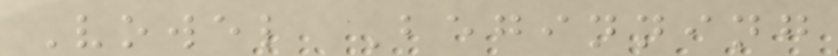Vowel Beginning
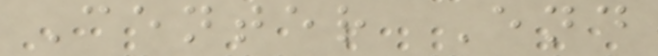Center End
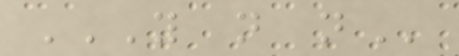Y N N
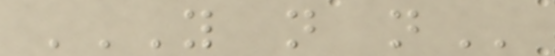Y N N
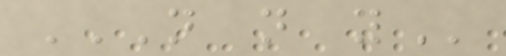N N Y
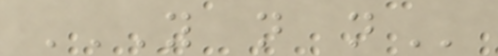Y N N
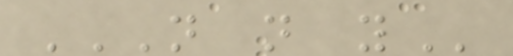N N Y
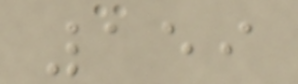159
